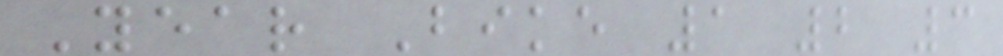Year Bike 1 2 3
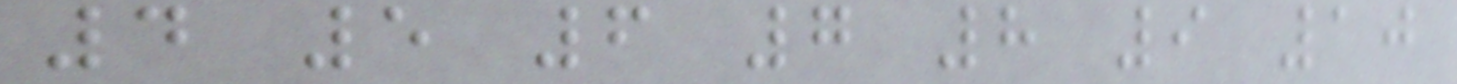4 5 6 7 8 9 10
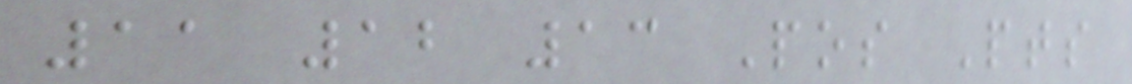11 12 13 Pos Pts
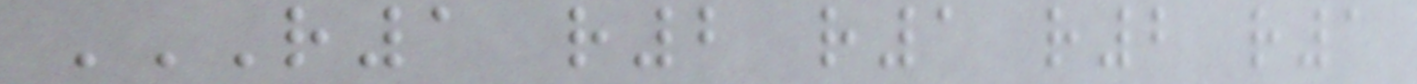R1 R2 R1 R2 R1
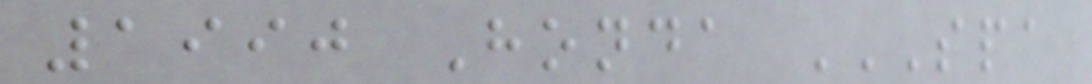1990 Honda SPA
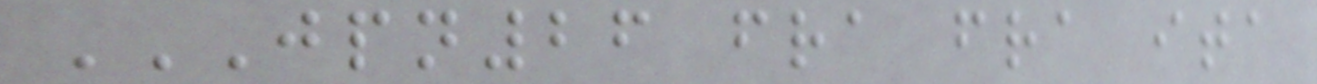JPN26 FRA FRA ITA
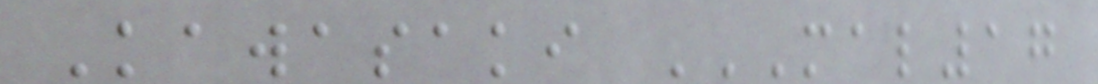Kawasaki MAL17
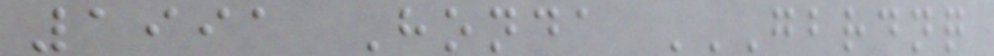1991 Honda GBRDNQ
